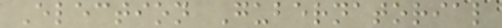Election Gubernatorial
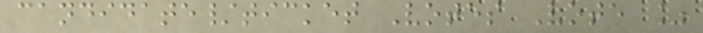candidate/ticket Votes Vote %
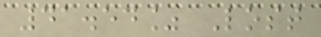41.54% Lost
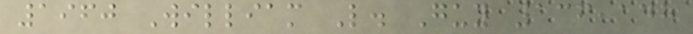1960 William L. Guy 136,148
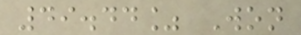49.44% Won
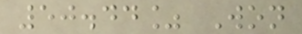50.44% Won
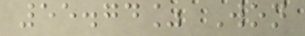55.74% Won
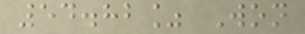54.82% Won
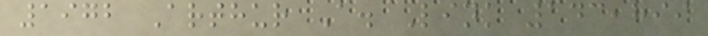1972 Arthur A. Link 143,899
